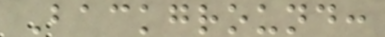Background:
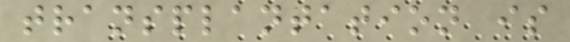transplantation is
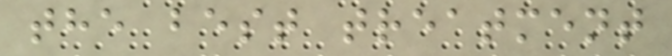the best treatment
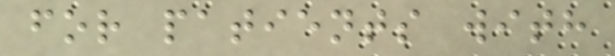for patients with
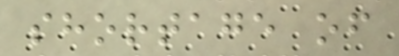shortage of
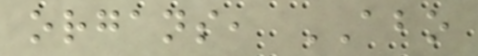organs, ABO
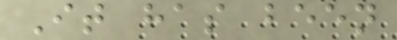It has been
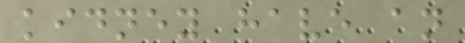kidney have an
